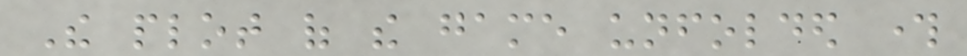The plot of the game unfolded through
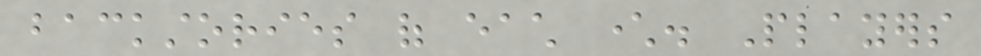backstories of each character. Players
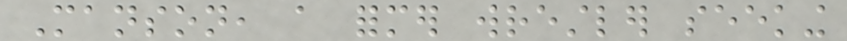Manson, a former wrestler seeking
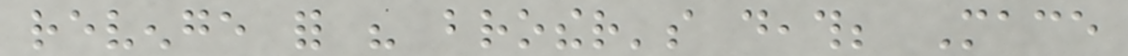revenge for his brother's death; Mace
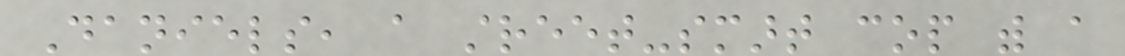Daniels, a street-smart cop with a
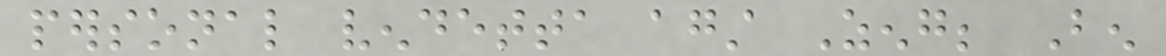personal vendetta against Zeng; Ben
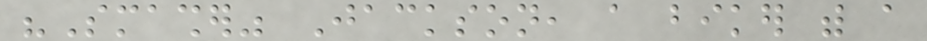"Smasher" Jackson, a biker with a
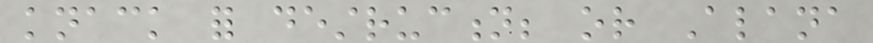knack for destruction; or Alana
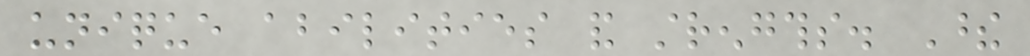unique abilities and strengths. These
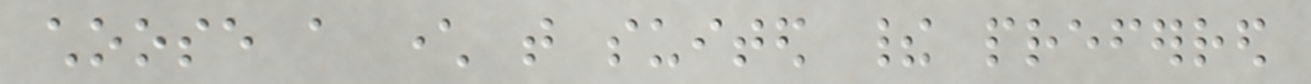choose a character that suited their preferred
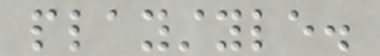playstyle.
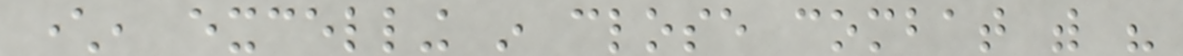character, excelling in close combat with his
